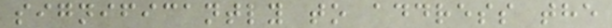significantly to address the
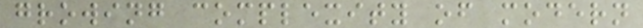growing complexity of modern
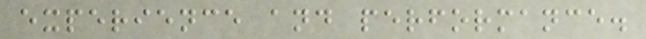experience and performance.
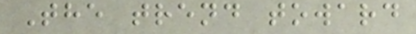The trend toward
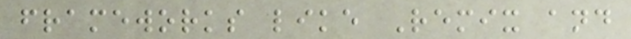frameworks like Remix and
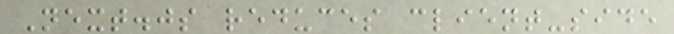Next.js reduces client-side
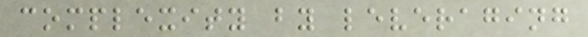complexity by leveraging
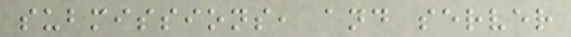submissions, and server
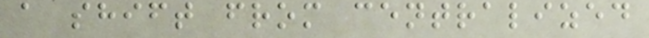a shift from centralized
